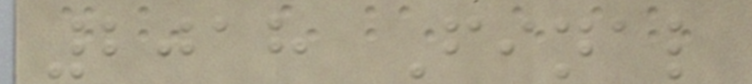2018 Final
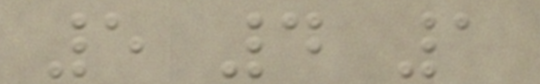5 4 1
